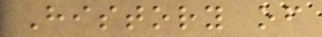History of
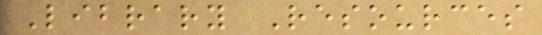Library Resources
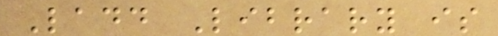Ladd Library is
